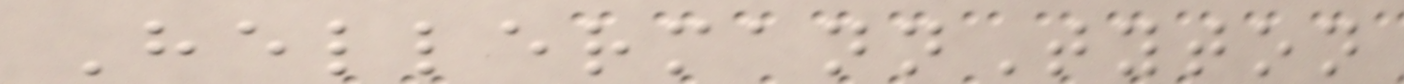HellermannTyton
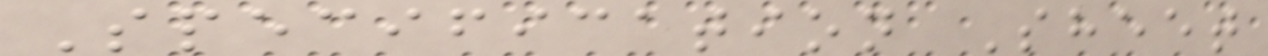Specification Sheet
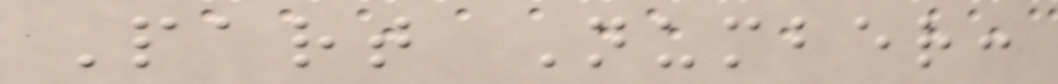Part Number:
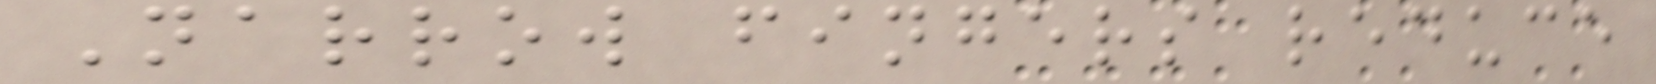Narrow fingers reduce
